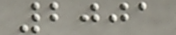2001
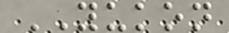YUKON
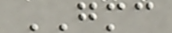GMC
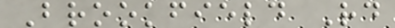Brookfield Rd
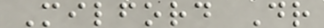Milford Dr
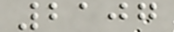2107
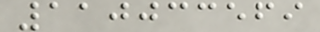110033569
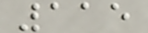115
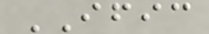IFIC
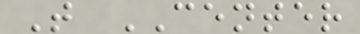T CENTER
